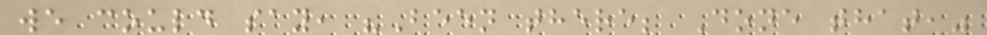we could say, "Been there; Done that,"
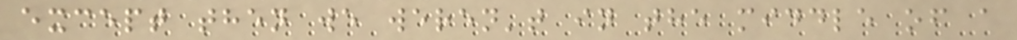except then we weren't in the middle of a
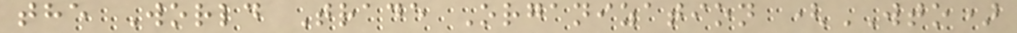the World Trade Organization (WTO)
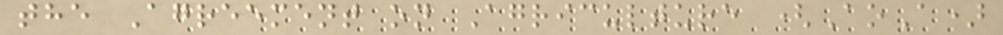the Agreement on Agriculture (AoA)
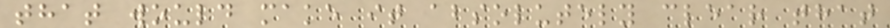that would make it absolutely clear that
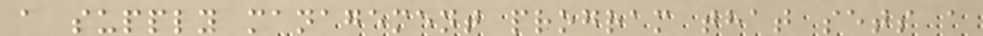a supply management program that sets a
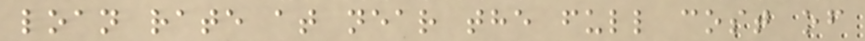loan rate at near the full cost of
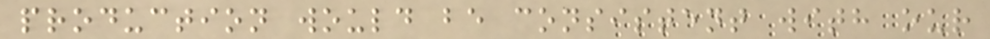production would be consistent with our
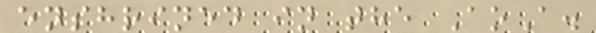enshrined in the AoA.
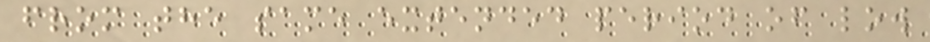from the same extended period of low
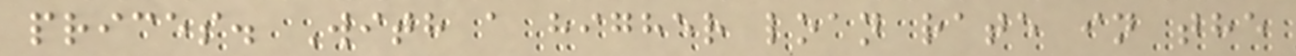prices. With a higher loan rate in the
